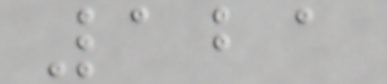121
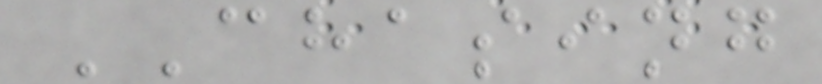CHASING
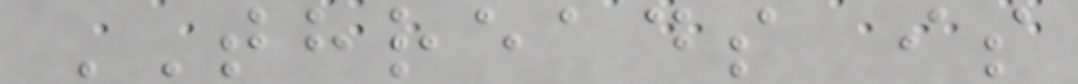THREADS is
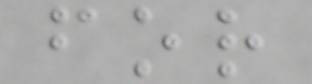for
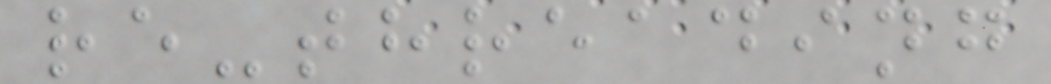re-threading
